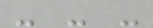- - -
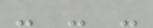- - -
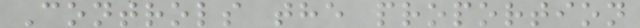Controls the proportion
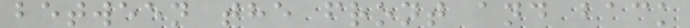between the front and back
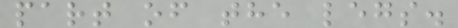part of the legs.
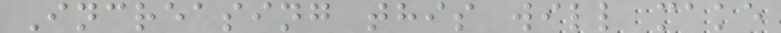Increasing this will make
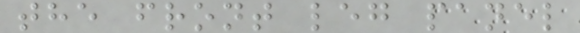the front leg panel
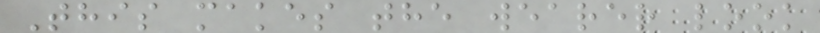This makes the wearer look
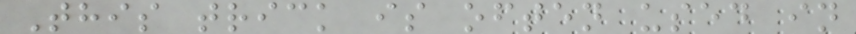This trick is often used in
